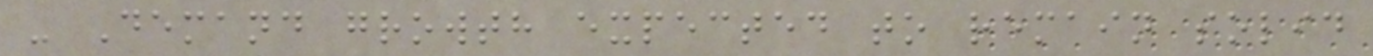- Demand growth expected to remain solid
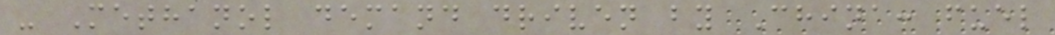- Methanol demand driven by China: fuel
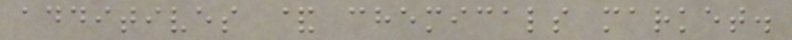additives & chemicals market.
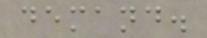demand.
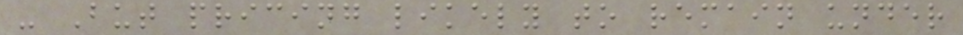- But pricing likely to remain under
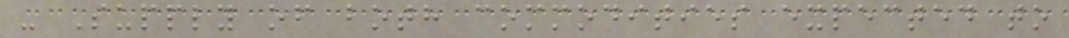- Supply of both commodities expected to
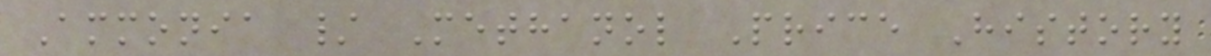Ammonia / Methanol Price History
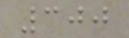300
